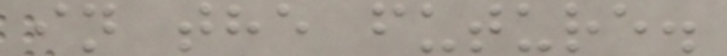in the future.
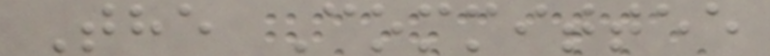The Committee
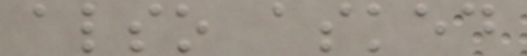also asked
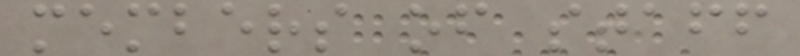members of staff
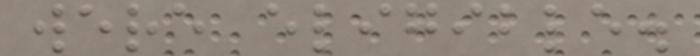were eligible.
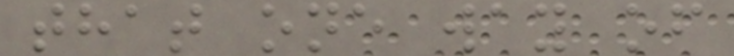that one way of
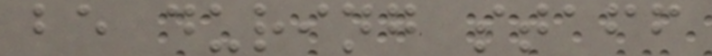be during staff
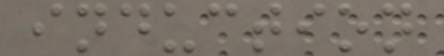induction
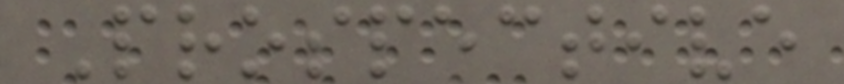Prospective
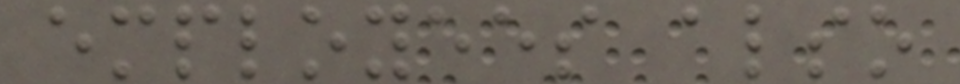employees also
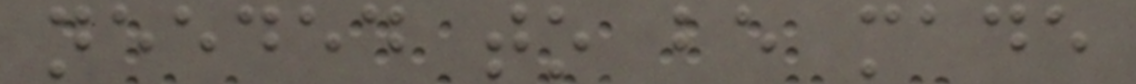needed to be made
